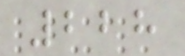228
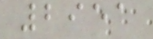2951
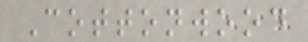Cottonwood
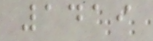1419
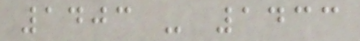1403 - 1433
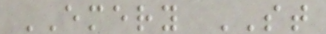EMERY ST
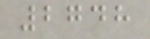2748
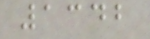1342
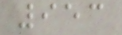953
